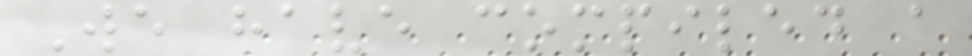We have compiled a
